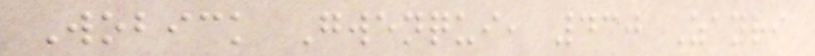Wobick Gwenqui, 430 Zanri
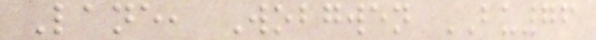Lane, Wobgwen BU76
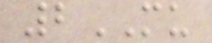2MU
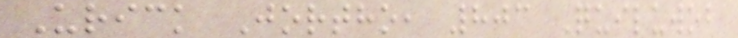Urick Jortho, 803 Quiluwob
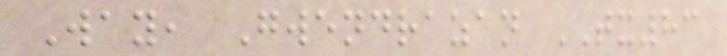Way, Gwendrazan TX83
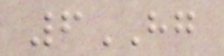6HG
